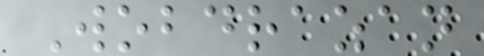Wobdrazan
